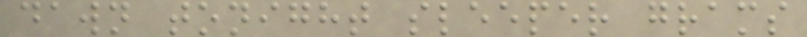dawn tonight sleeper grams
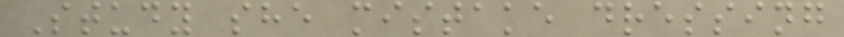Study she mistake dressing
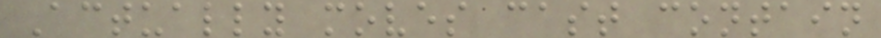Actually moves cast contain
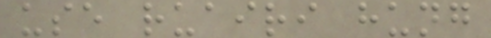use ruairi hung
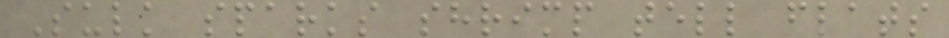Sulk sparks shrimp tell flats
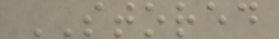STORED
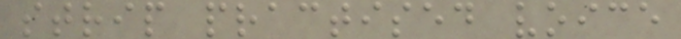strip practised voice
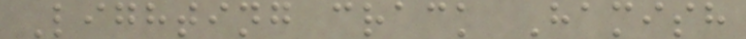Lighting crack Hamish
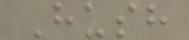Hush
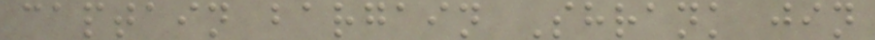captain bargain Shrank jin
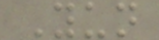Yun
